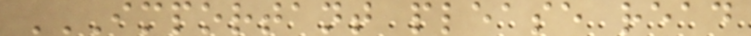IMPORTANT PLEASE READ
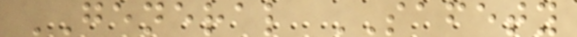GENERAL SAFETY
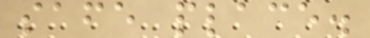safe place.
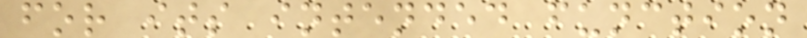for its intended function
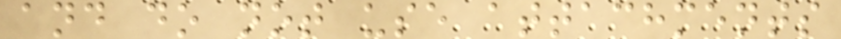and do not use attachments
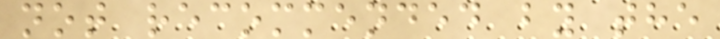not recommended by the
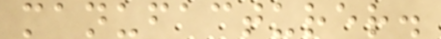manufacturer.
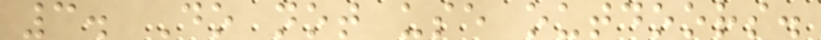3. Do not use outdoors.
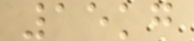15kg
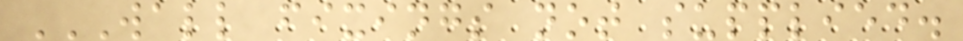WALL FIXINGS NOT SUPPLIED.
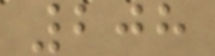208
